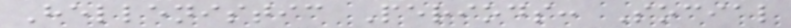Hellenistic Periods: Social
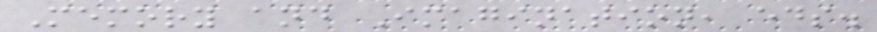Memory and Imagination, eds.
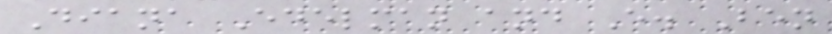Diana Edelman and E. Ben
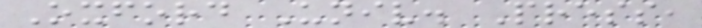Oxford Univ. Press,
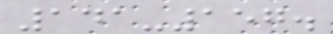141-157.
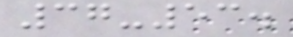37-53.
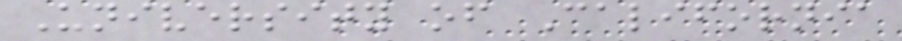University of California
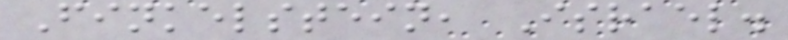Finkelstein, Israel.
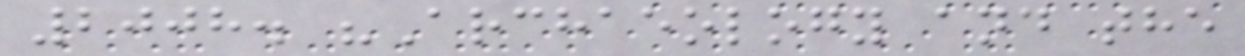2008. "Archaeology and the
